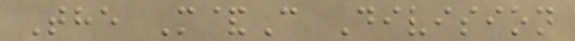The M&C Division
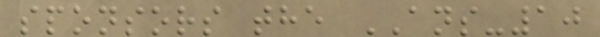sponsors the ANS-10
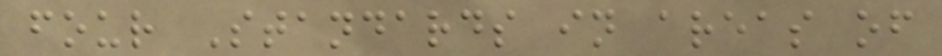four Standards in areas of
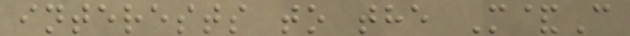interests to the M&C
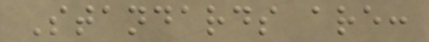Standards are:
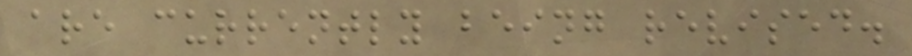are currently being revised.
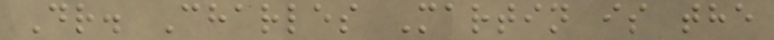Dr. Charles Martin is the
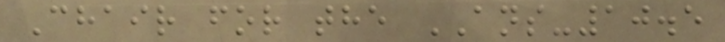Chair for the ANS-10.5
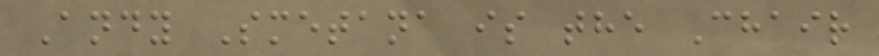Andy Smetana is the Chair
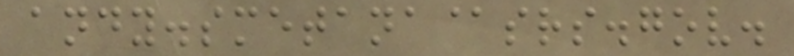andy.smetana@srs.gov.
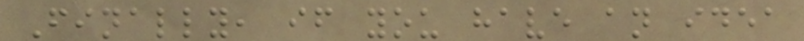Finally, if you have an idea
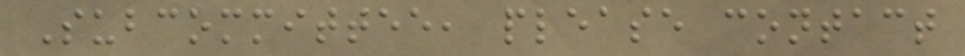Subcommittee, please contact
